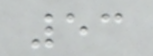53
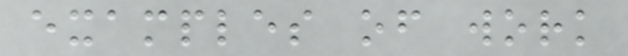examples of work
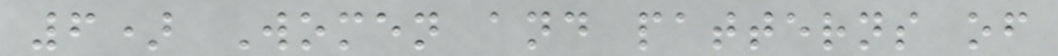6) Women and patterns of
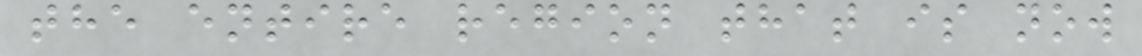the entire region that is now
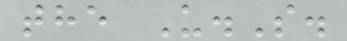the U.S.
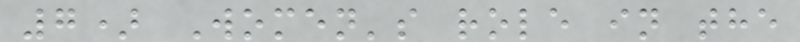7) Women's role in the
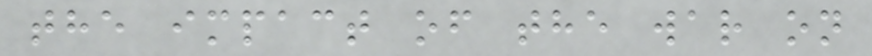the impact of the war on
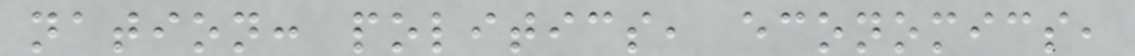nation: politics, economics,
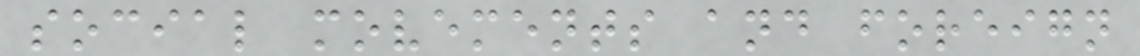social movements and foreign
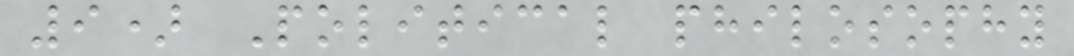9) Political philosophy
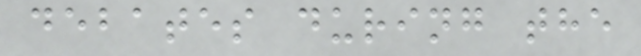debates during the
